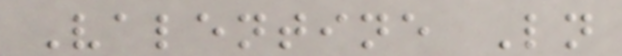Valentine Ln
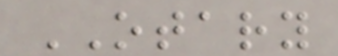OTARY
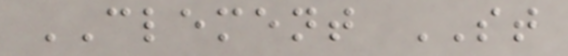CLEMENT ST
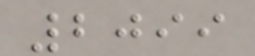2099
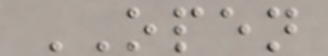OPEN
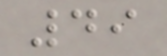49
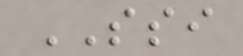SSI
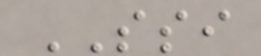SSI
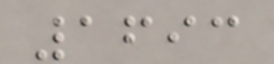1693
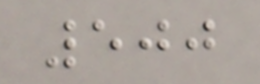500
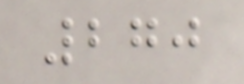270
